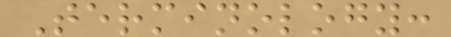Terminology:
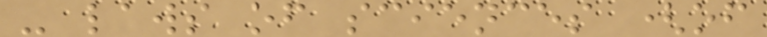- laws of sciences (of
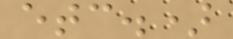etc.)
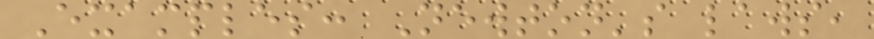Examples: Newton's laws,
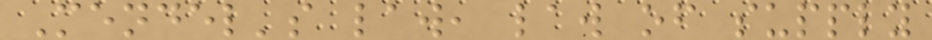Mendel's law, law of supply
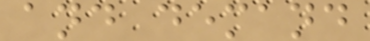and demand
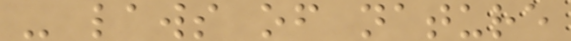- laws of nature
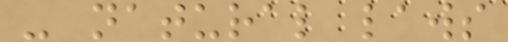- natural laws
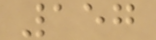157
